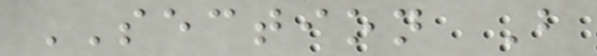SECTION B
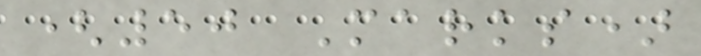(50 Marks)
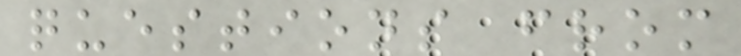questions from
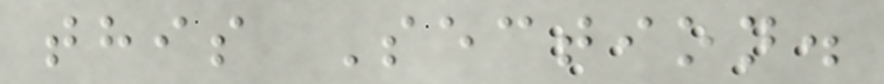this Section.
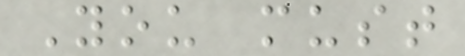You must
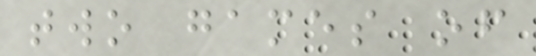two games of
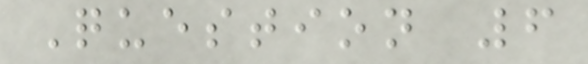Question 6
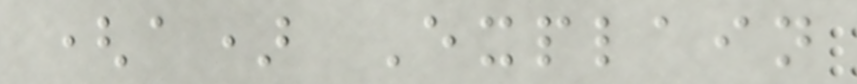(a) Explain
